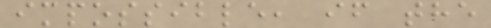impossible, if the
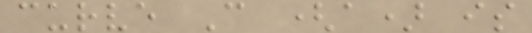curve C (a) is
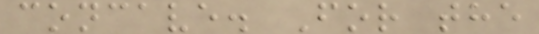concave. For the
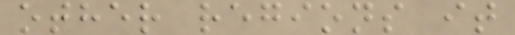other regions it
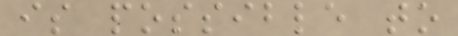is possible to
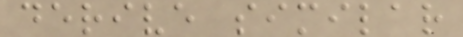derive similar
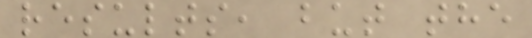results, but the
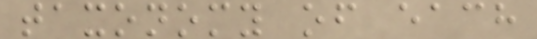taxonomy of each
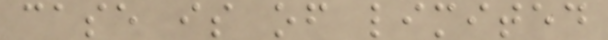case is of limited
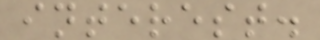interest.
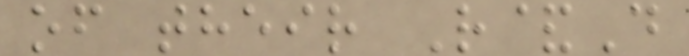of their R&D
